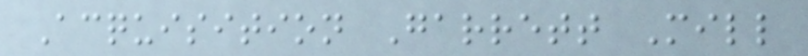Acquisition Garrett Mill
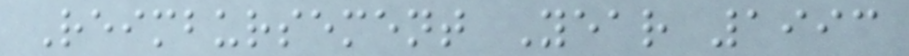Reimbursement Year 1993
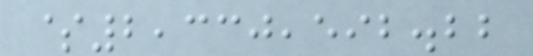$2,330,592.22
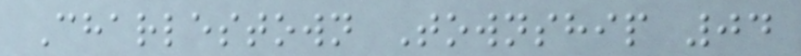Charlestown Township 04
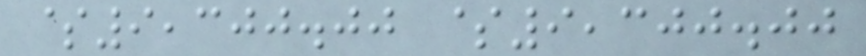$9,300.00 $9,300.00
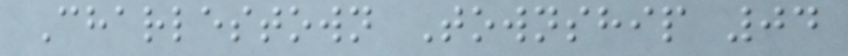Charlestown Township 04
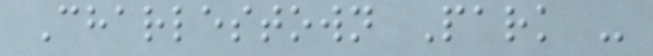Charlestown Park -
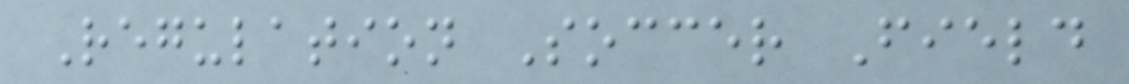Regulation Soccer Field
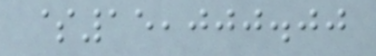$15,000.00
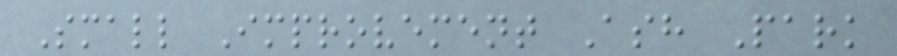Small Improvement Ash Park
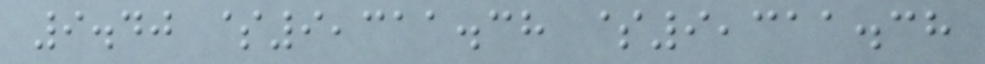9.40 $9,311.38 $9,311.38
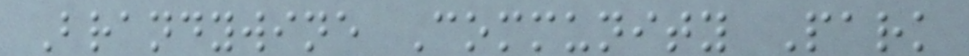Brandywine Community Park
